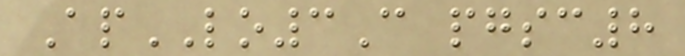ApLO3C pgsc8
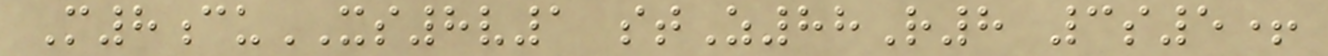M8cuXS8v1 stZ88R8 3s5+
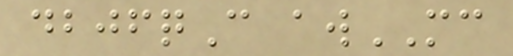dbjfqC awMC
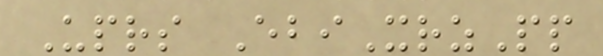Uprs EbiXrzPp
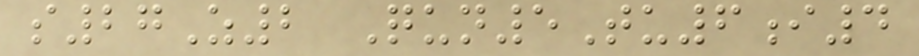s27Z2 Qun5Tu6i4
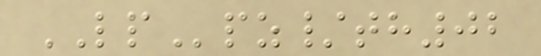LPpz/th02
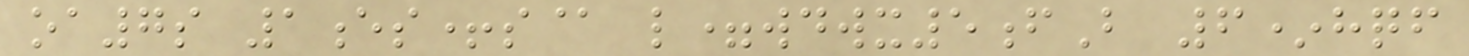oa7s 1es+s@ l=wdwx5fB 6*hqf
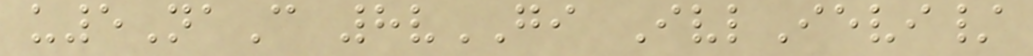u5NaC 8vGI IvlIevi/
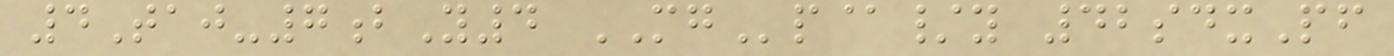4Taj-7bY4 MGp@/y 42sdxPf
